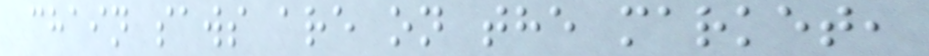chain saws are on the market,
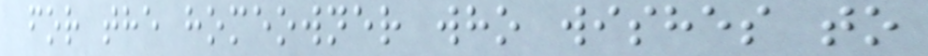for the homeowner who wishes to
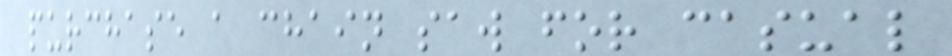purchase a chain saw for casual
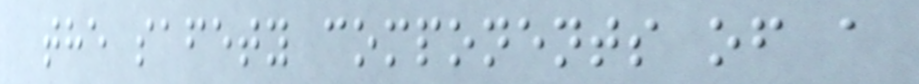the safety components of a
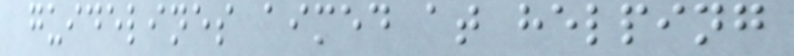guidelines aimed at helping
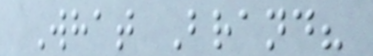What Brand?
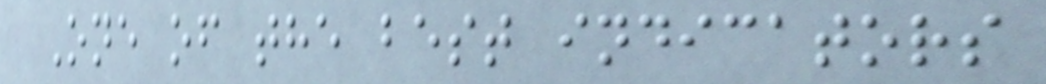One of the best indicators
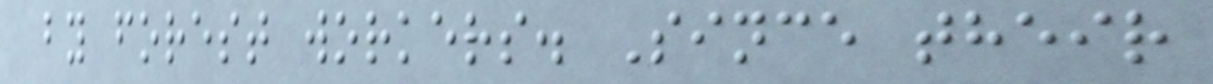by forest workers. Since their
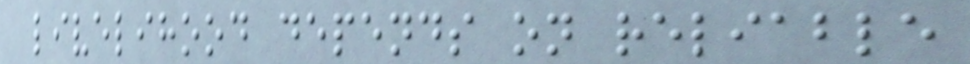livelihood depends on reliable
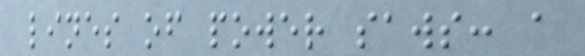lines of power saws: a
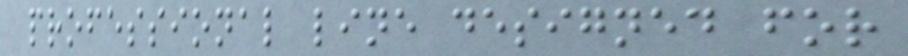professional line designed for
